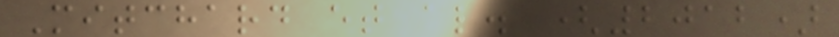Mitchard et al. (2012)
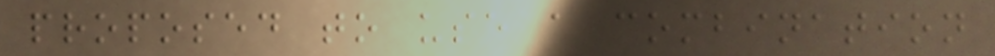proposed to use a combination
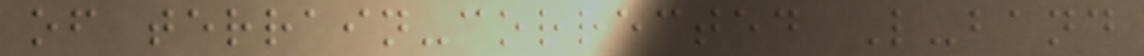of terrain-corrected L-band
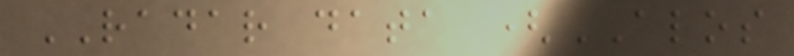RADAR data (ALOS
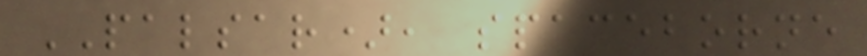PALSAR), spaceborne
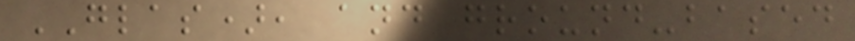GLAS), and ground-based
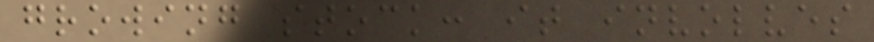growing stock: it involves
